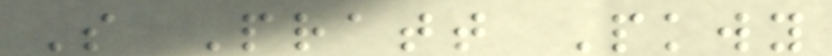S Pratt Pkwy
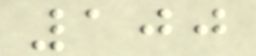100
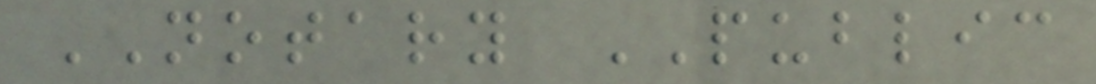NOTARY PUBLIC
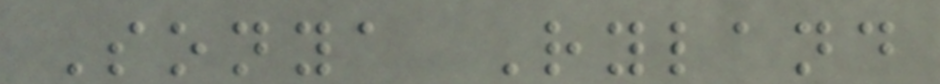Sonya Ryland
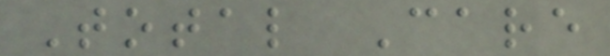Total Care
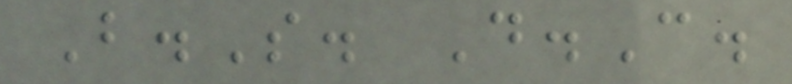B.S. D.C.
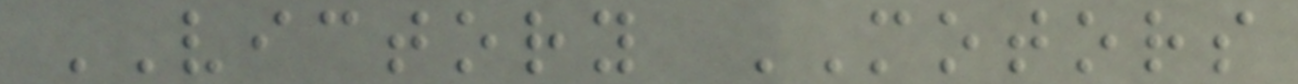VICTORY MOTORS
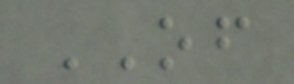OF
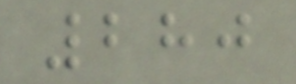280
